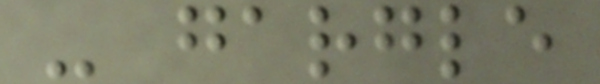- gargle
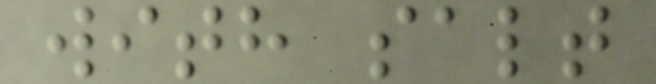with salt
